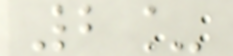2_
